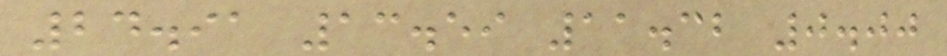24.91 13.59 11.32 0.00
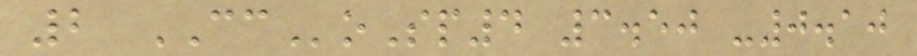2 CCoSp4 3.50 -0.10
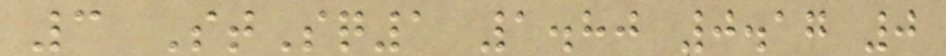3 StSq1 1.80 0.17 0
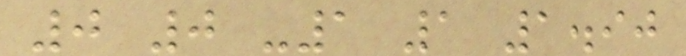0 0 -1 1 1.90
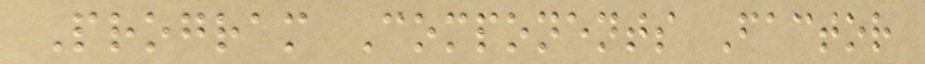Program Components Factor
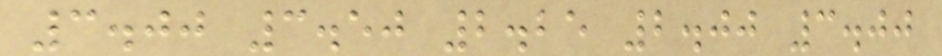3.00 3.50 2.25 2.00 3.00
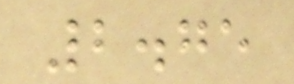2.75
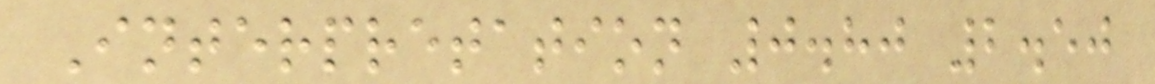Interpretation 0.80 2.50
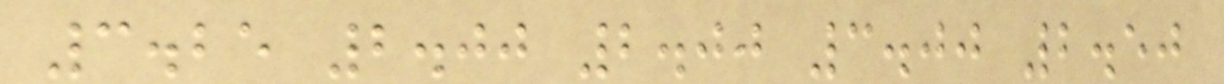3.25 2.00 2.00 3.00 2.50
